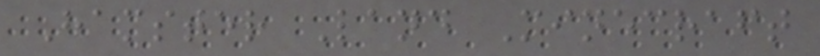Hamster Land Minecraft
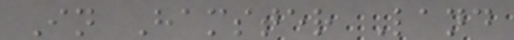In Hamster Land
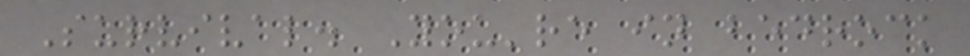Survival. You're in bedrock
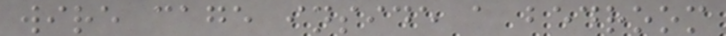wire cage inside a bedroom
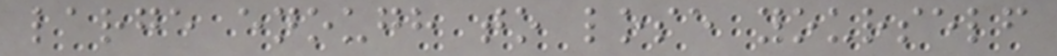large enough to lose yourself
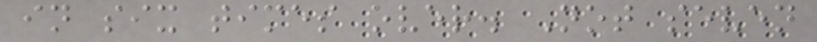in six times over. Not seven
